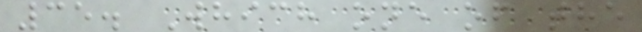35. Which one of the
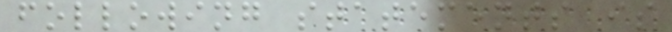following statements is
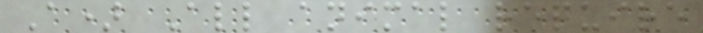A) All animal require
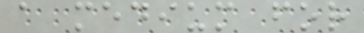a medium for
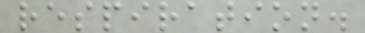respiration.
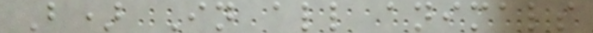B) In all animals
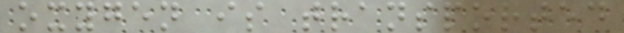oxygen is transported
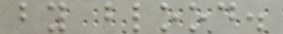by blood.
